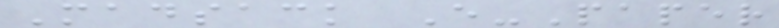Madsack E-Paper
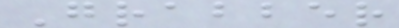Grabber
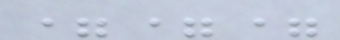===
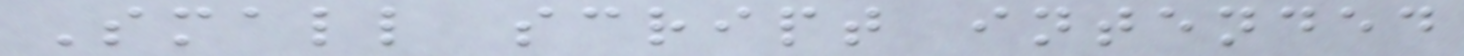Small script intended
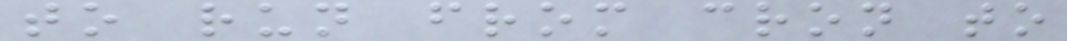to run from cron to
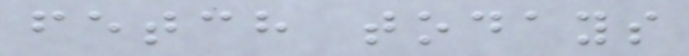fetch todays
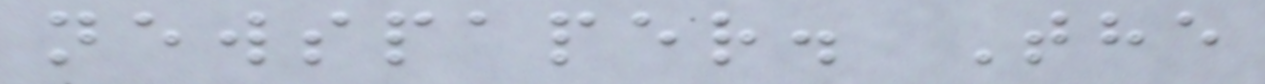newspaper. The
